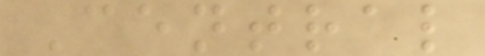Central
